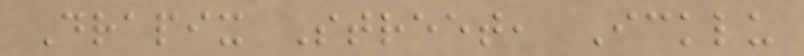Drapix Street, Icklu
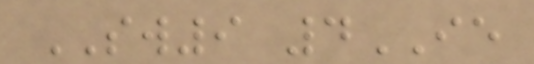SW9 4IE
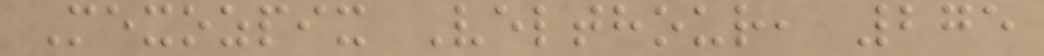Mexozpix Velthour, 275
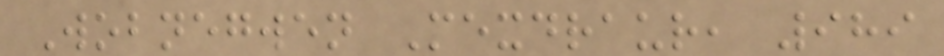Wobnegwen Mexdraur, 989
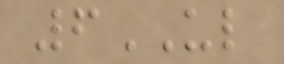6UL
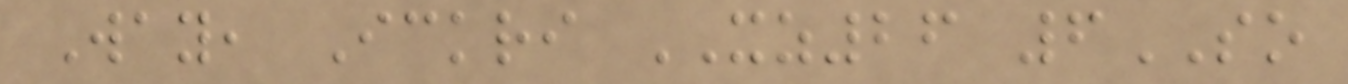Way, Ickri XZ26 6SO
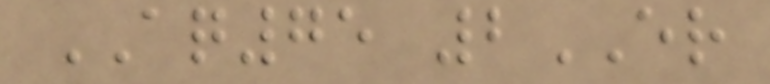AQ75 2ER
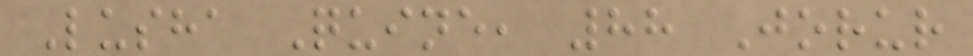Lusha Quine, 88 Jorur
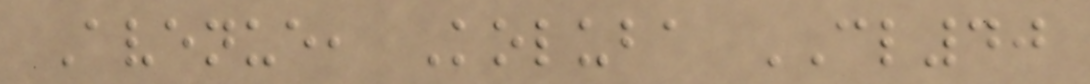Avenue, Koluba CL40
